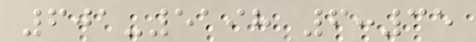601-5198 6:35
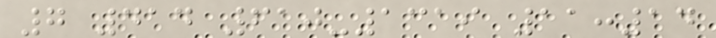7 414 610-1319 11:14
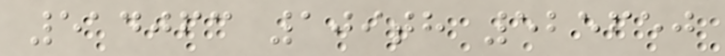514063 109th 525650
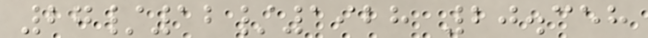27/12/1928 20.358
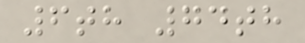6th 74th
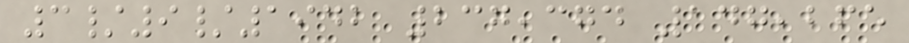3/9/1942 237,374 147,265
